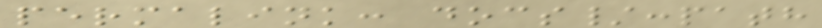permalink: docs/:path
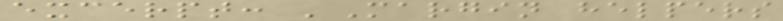excerpt: 'Margin helpers
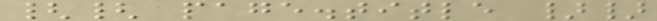{{ page.title }}
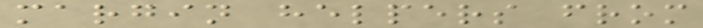margin helpers from
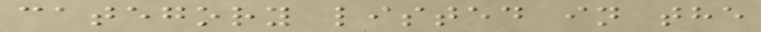category listed in the
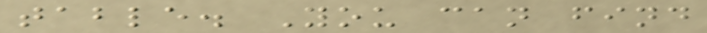table. You can find
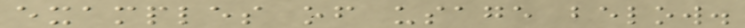examples of usage below.
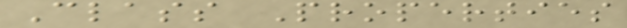Class Properties
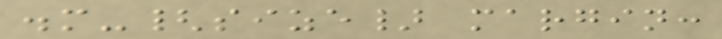.m-{size} margin:
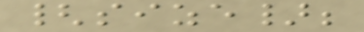{size};
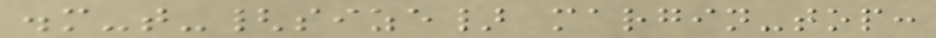.m-t-{size} margin-top:
